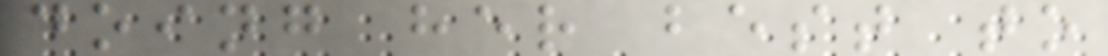doing her best to
